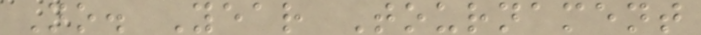No. Year Tournament
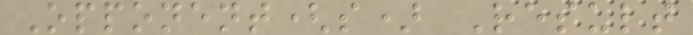Opponent(s) Result
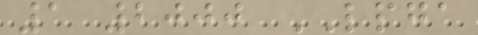1 2000 LPGA
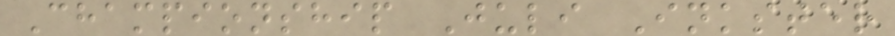Championship Juli Inkster
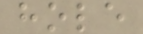hole
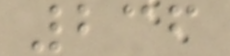236
